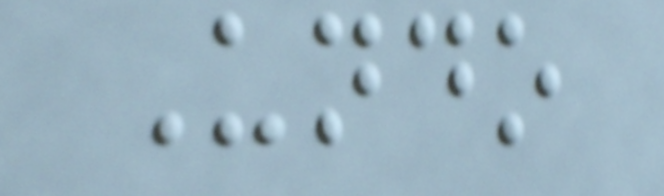Undo
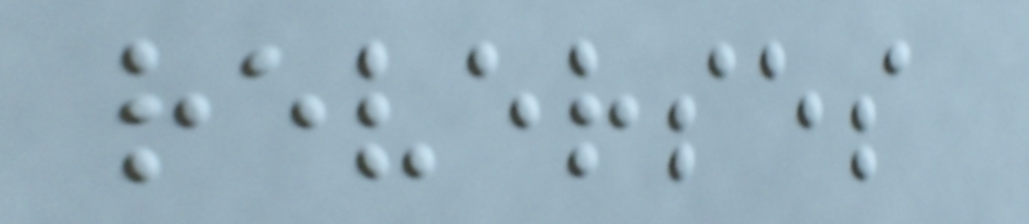reverses
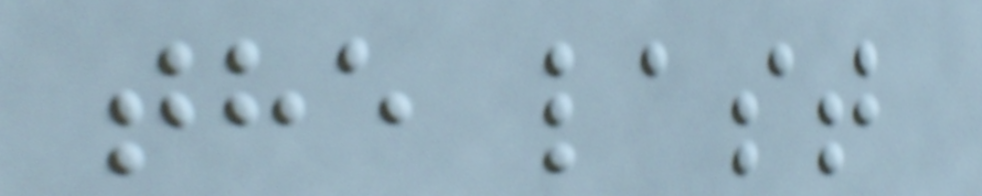the last
